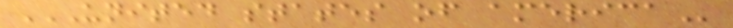UNITED STATES OF AMERICA
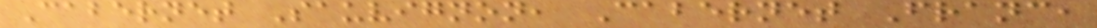Cabernet Sauvignon, Cabernet Franc,
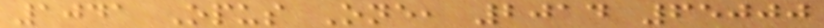1041 Opus One, 2014 65000
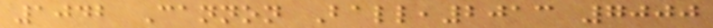1042 Cannon Ball,2013 7000
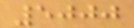5000
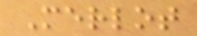Merlot
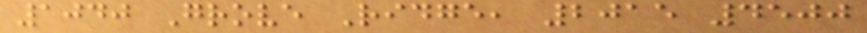1040 Grove Ridge, 2015 4500
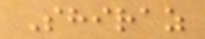Shiraz
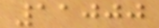11000
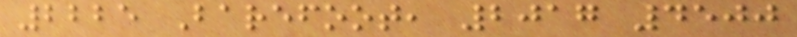2225 Barefoot, 2017 4500
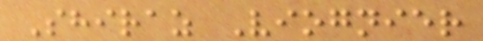Shiraz Viognier
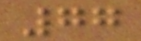77
